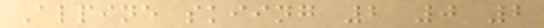Alpine skiing 2 0 2
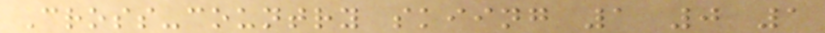Cross-country skiing 1 0 1
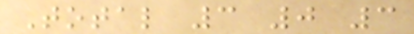Total 3 0 3
